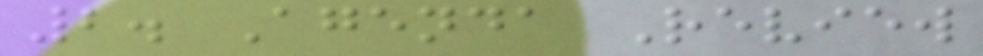2. Agenda Review
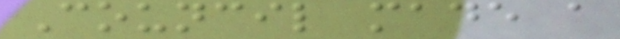Council made a
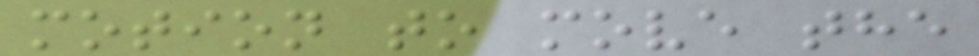motion to move the
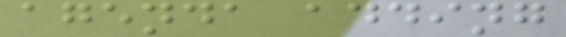agenda adding
